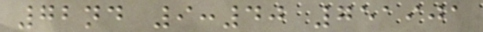72nd 9:40 751901
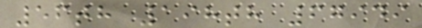56th 198th 67949
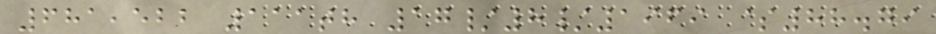681,522 111th 17/8/1969 $88.79
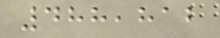488,812
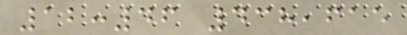12:46 438,615
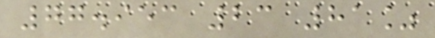77.953 23 81%
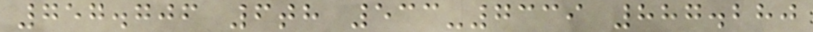757.706 6th 533-7339 887.280
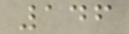146
